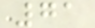71
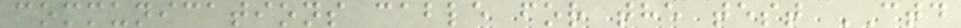communications cable for the test CTD
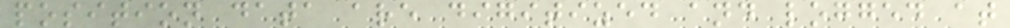position data are digitized and logged at
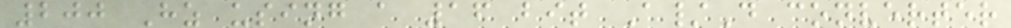200 Hz using a 16 bit A/D converter
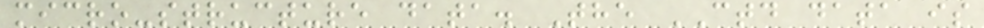micro-structure data. The CTD data is
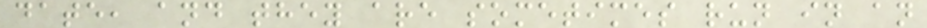date, and they are sometimes run in an
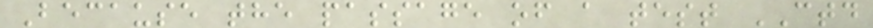Because the passage of a test CTD
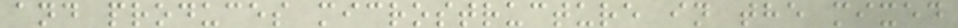and produces microstructure in the mixed
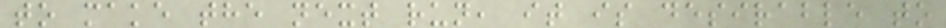to make the next run, it is desirable to
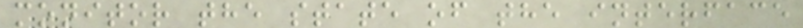monitor the state of the interface
